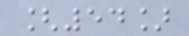[54]
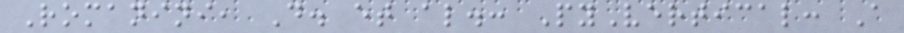Romanini, D. et al.: PyVertical: A
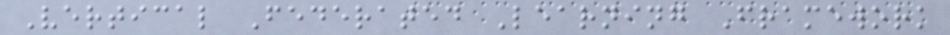Vertical Federated Learning Framework
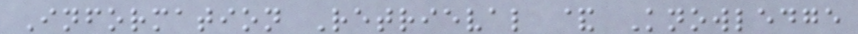Information Retrieval & Knowledge
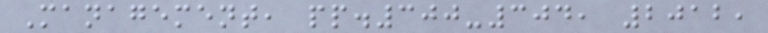Management, pp.300-304, 2012,
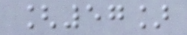[57]
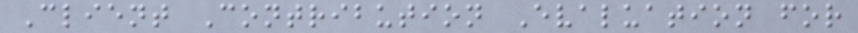Client Contribution Evaluation for
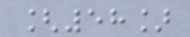[58]
